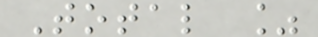Total %
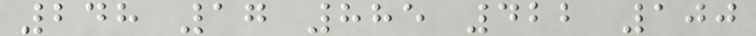248 17 885 422 100
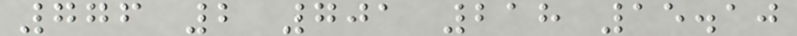776 2 701 218 15.10
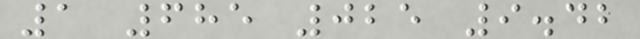1 685 025 9.42
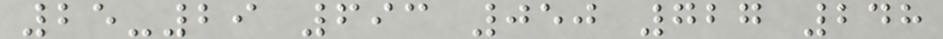25-29 693 050 727 248
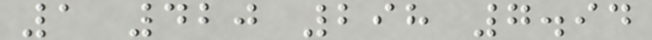1 420 298 7.94
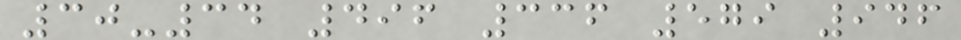30-34 496 336 579 946
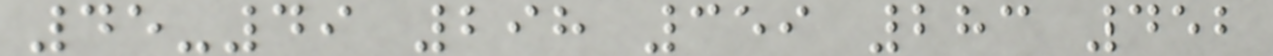45-49 298 359 283 452
